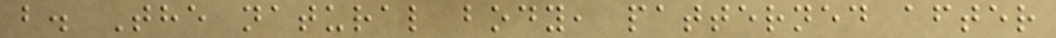b. The natural body, patterned after
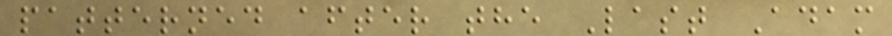patterned after the Last Adam
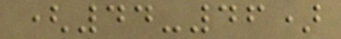(44-46)
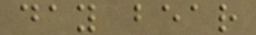day bear
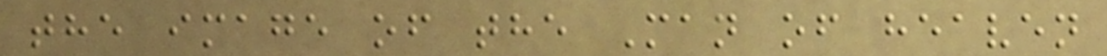the image of the Man of heaven
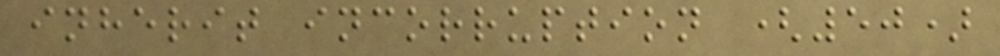inherit incorruption (50)
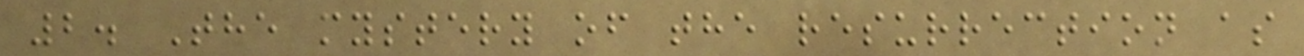2. The mystery of the resurrection as
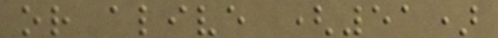or alive (51)
